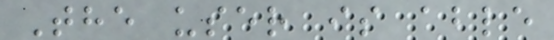The user is able
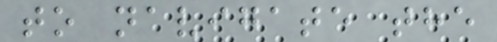to navigate the
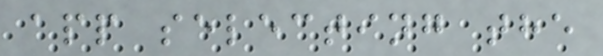app selecting the
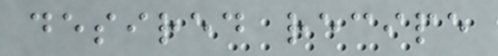desired recipe
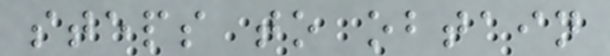steps to obtain
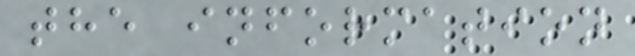the information
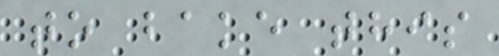to bake this
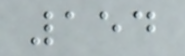154
